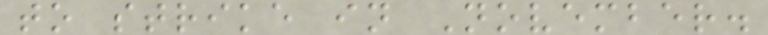to strike in November.
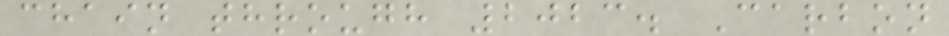chain through 2023. Carbon
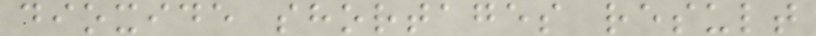dioxide shortages result
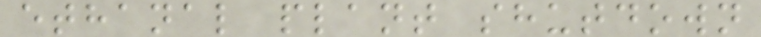ethanal plant shutdown
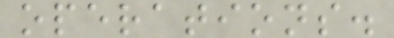operations.
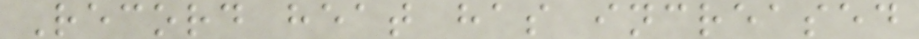Record heat has increased
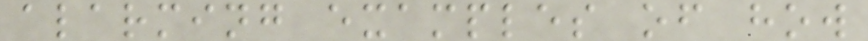alarming examples of how
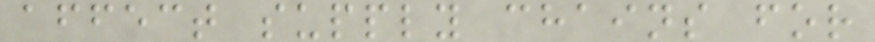affect supply chains for
